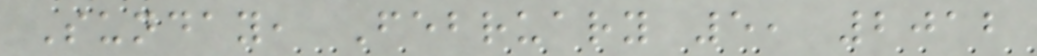Sunday, February 5, 2012
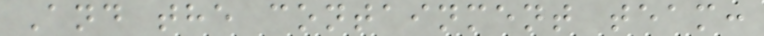And the containment team:
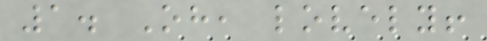1. Oh, lovely!
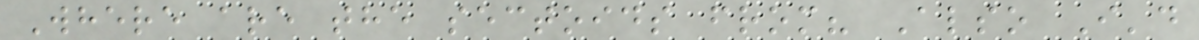Where are the sectoids from? Also I'd
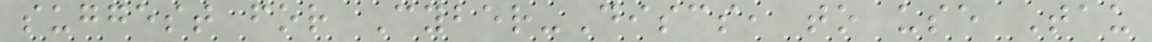suggest for Cyber-Discs, to use Tau
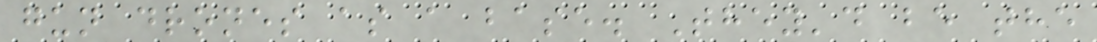gun drones as a base. They'd be the
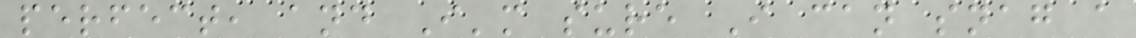perfect, and I'm sure I can snag a
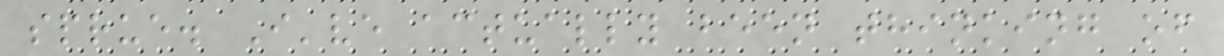sprue. I've actually been thinking of
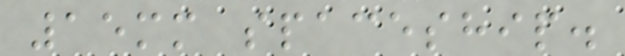15mm spaceship.
